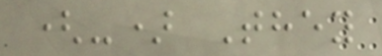(-) They
